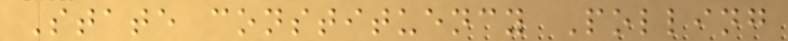State constituency Polling
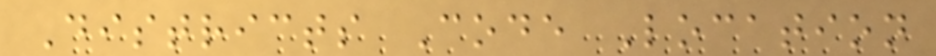Districts Code Location
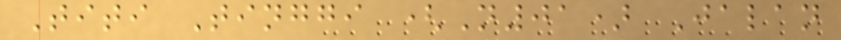Titi Tinggi (N01) Jalan
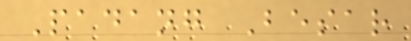Padang Besar
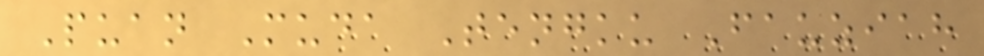Puan Muda Tengku Fauziah
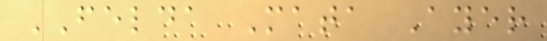FELDA Mata Ayer
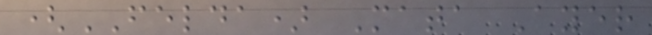(FELDA) Mata Ayer
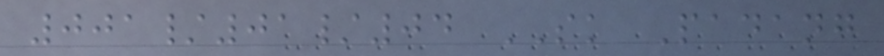001/01/04 SK Padang
